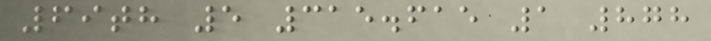69th 5 315.615 1 878
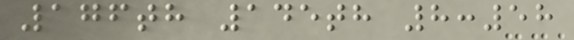176th 145th 8:58
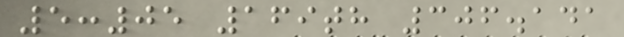5:05 169th 306.141
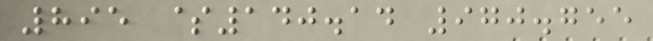895 $140.14 970.755
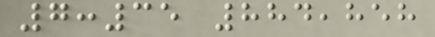7:35 884,858
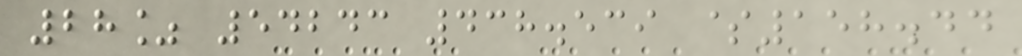28% 54243 438.539 $158.44
